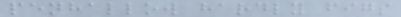penhallow hardly figs
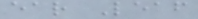ear Leaf
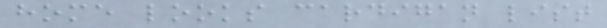home looks cardigan list
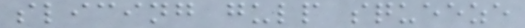slicing gulp squeeze
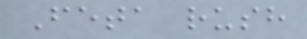Feta rush
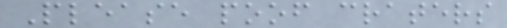Please poof craters
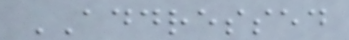ADDRESSED
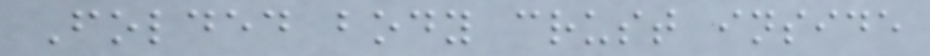Folded body crust inside
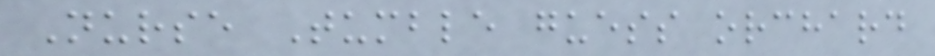Nurse Tumble guess orchard
